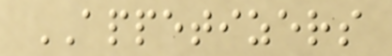APPETIZERS
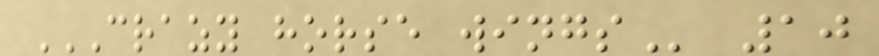CRAZY HORSE WINGS 10
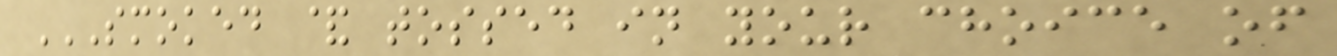SMOKED & TOSSED IN YOUR CHOICE OF
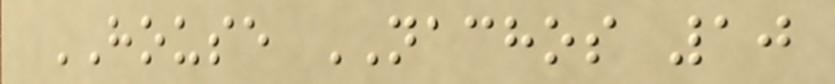HOUSE NACHOS 10
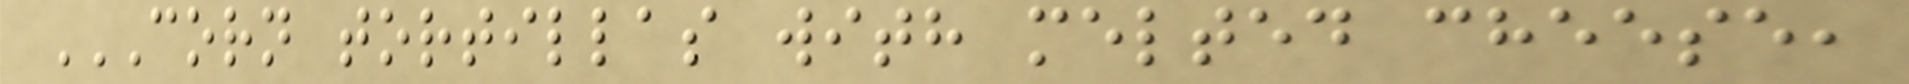CORN TORTILLAS WITH MELTED CHEESE,
